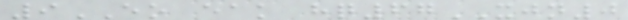9EO eak hq67XJN0
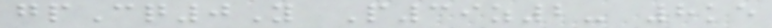gpCq0Y P39z2- 8ke
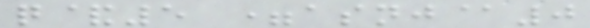q&5 =asnj@0
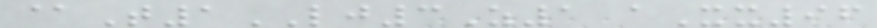@T1LJ3Z1 aXx96
